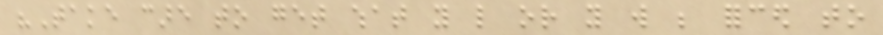"Take care to get what you like or you will be forced to
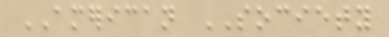AMERICAN SOCIETY
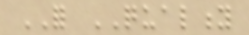FOR QUALITY
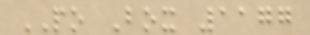PO Box 1177
